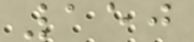150
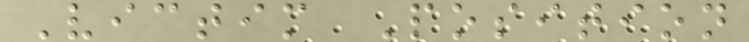Victim Position
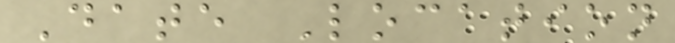Date Location
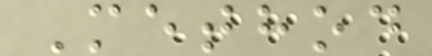Method
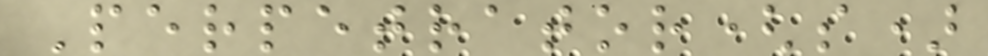Perpetrator(s)
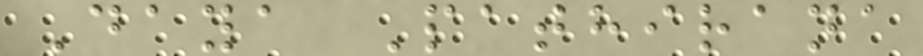Daya Pathirana
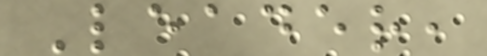Leader,
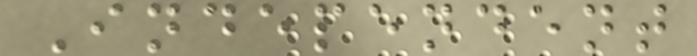Independent
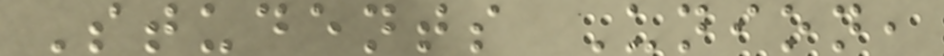Students Union,
